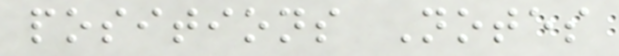positions Notes
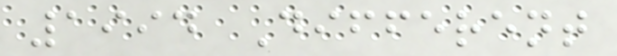1994 Different
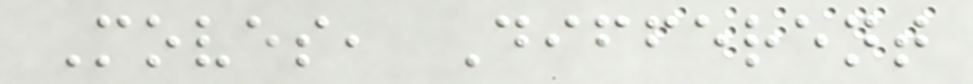Moves, Different
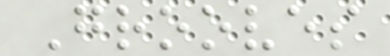Grooves
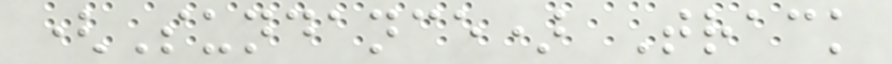(Sundance) Track
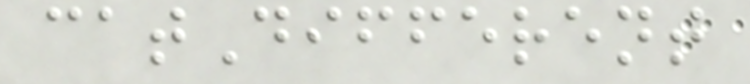catDifferent
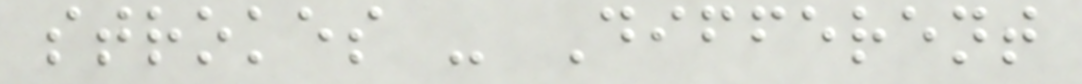strokes - Different
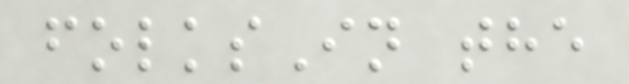folksIn the
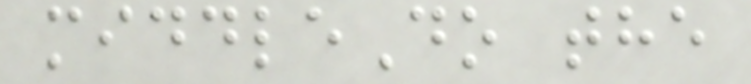middleDo the
